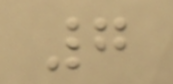7
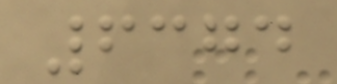6374
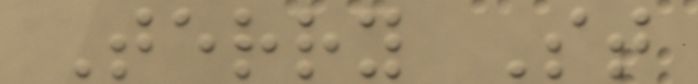Terry St
